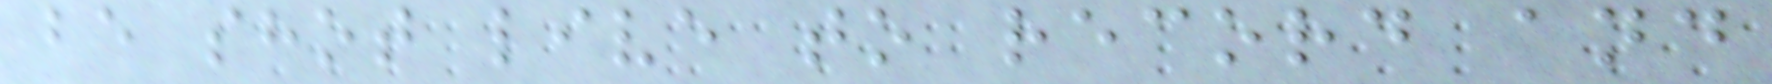be shot live to record and
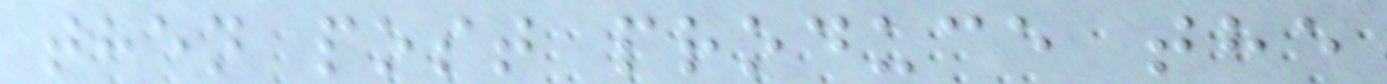then post produce the
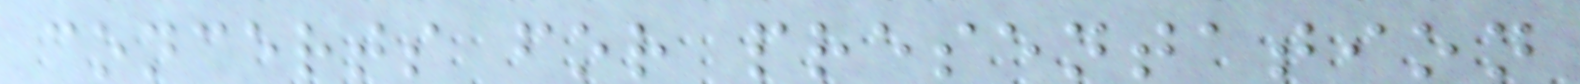concerts for presentation
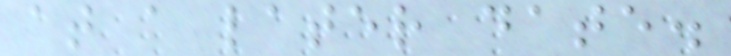at a later date.
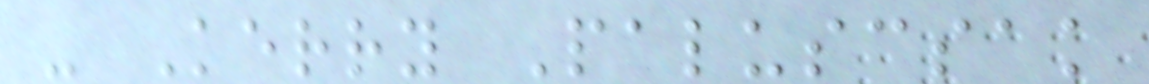- Kerry Paluscsak
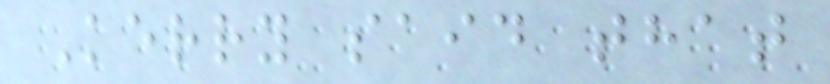Kerry said that
